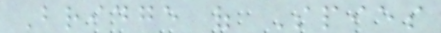Bridge of Spies
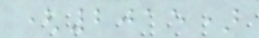(2015)
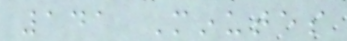141 Minutes
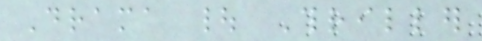Drama | Thriller
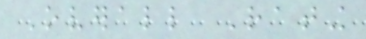Overall Rating
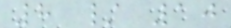8 / 10
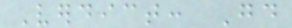Verdict: Good
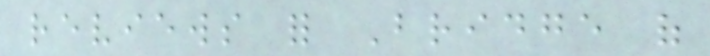reviews for Bridge of
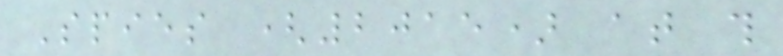Spies (2015) at this
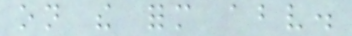on the form above.
